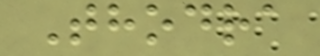Thodra
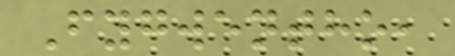Fygwentho,
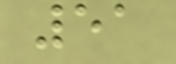51
